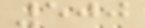500
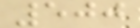500
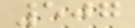507
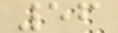56
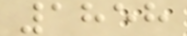1858
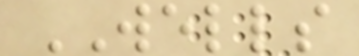WELLS
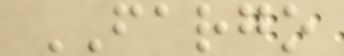FARGO
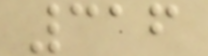316
